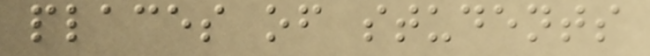places of students
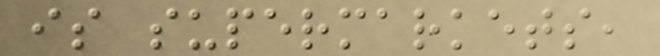is supermarkets,
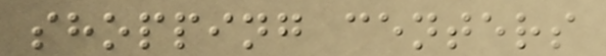shopping centers
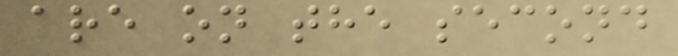are on the second
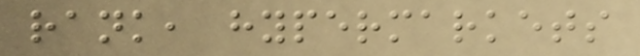rank, hypermarkets
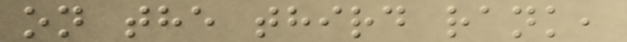on the third rank,
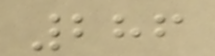286
